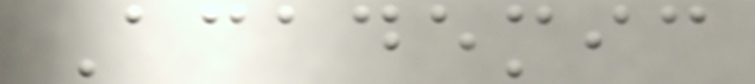Academic
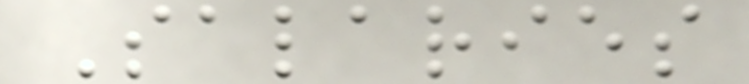Salaries
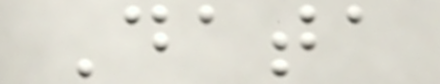Data
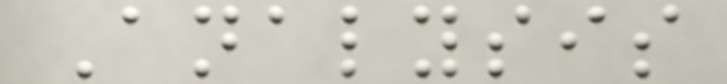Analysis
